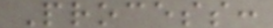Process:
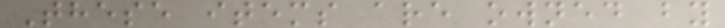These items are owned by
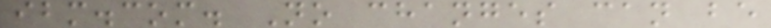ibm.com. No changes can be
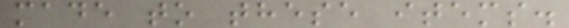made to these items.
